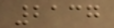2137
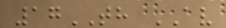17TH AV
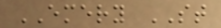EMERY ST
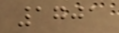1701
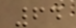64
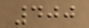400
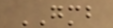GMB
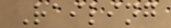Railing
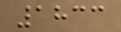1833
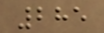285
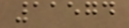11574
